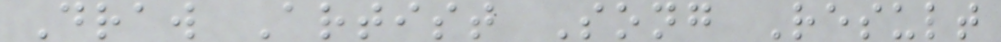Draw Artist Song Result
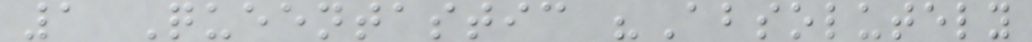1 Queentastic "Absolutely
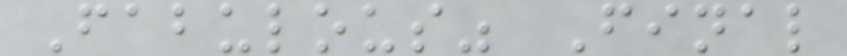Fabulous" Final
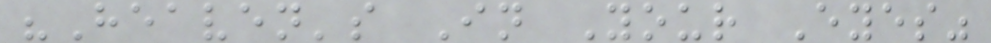"Heaven's In Your Eyes"
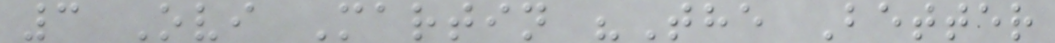3 Ovi Martin "The Better
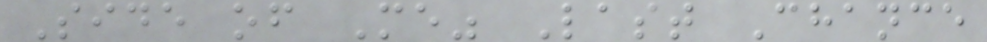Side of Me" Last Chance
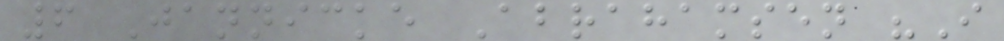6 Jannicke Abrahamsen "I
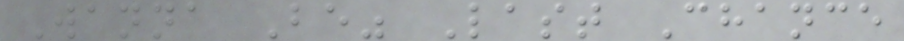Wanna Be" Last Chance
